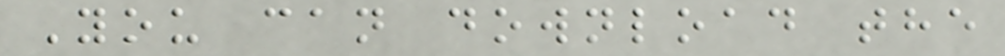You can download the
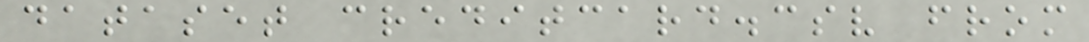dataset creditcard.csv from
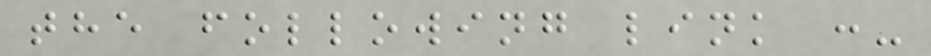the following link :-
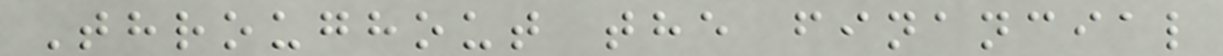Throughout the financial
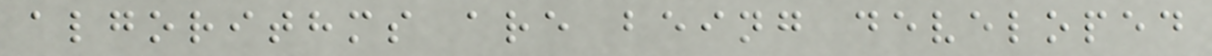algorithms are being developed
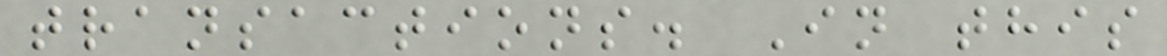transactions. In this
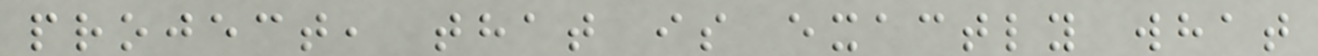project, that is exactly what
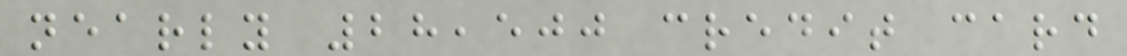nearly 28,500 credit card
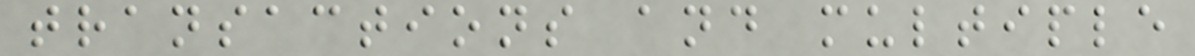transactions and multiple
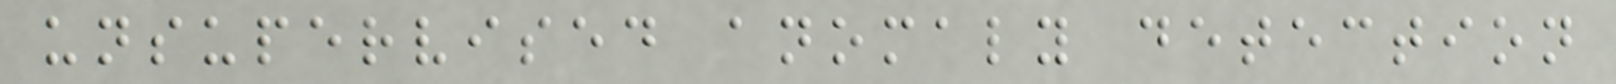unsupervised anomaly detection
